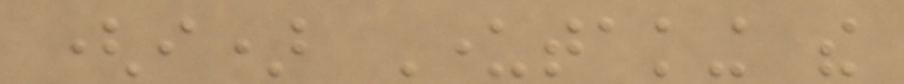(i) Undertaking the
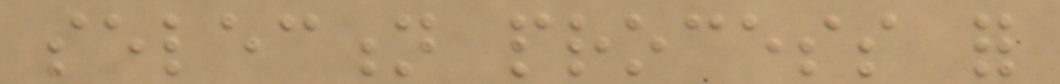selection process for
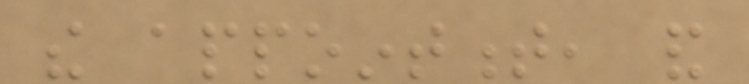the appointment, and
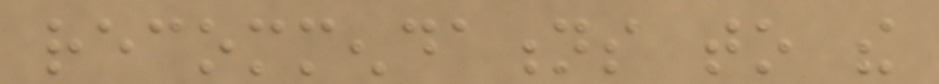recommendations to the
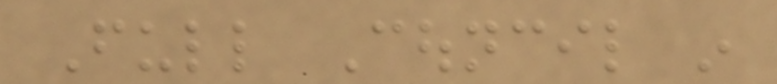Full Council in
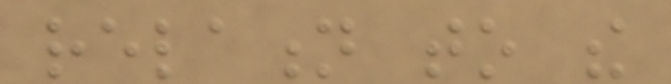relation to the
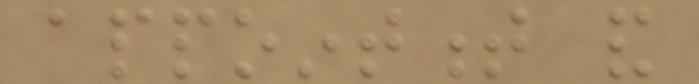appointment and
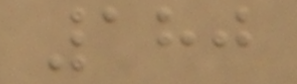180
